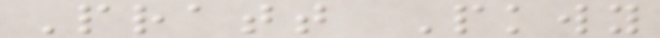Pratt Pkwy
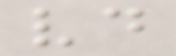vd
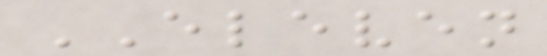ELEVEN
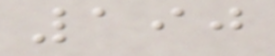190
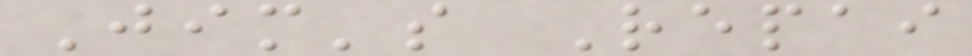Jim's Repai
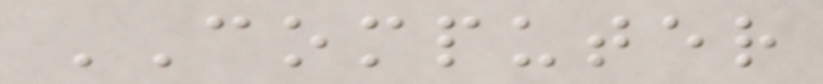COMPUTER
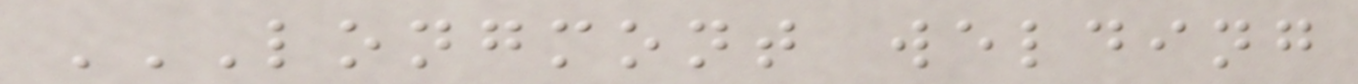LONGMONT WELDING
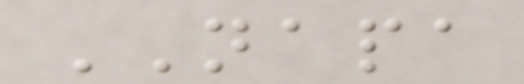NAPA
